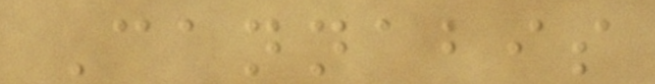Cannabis
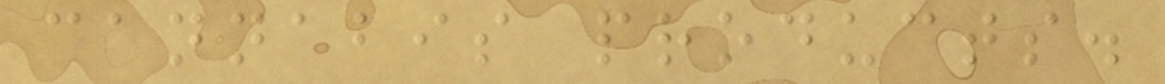cannabis products.
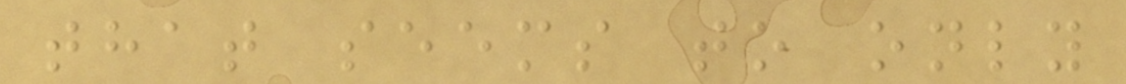that seems to only
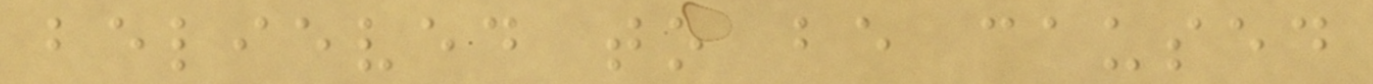believed to be caused
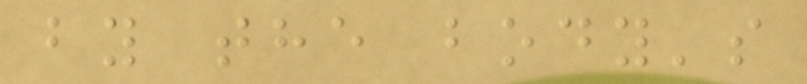by the body's
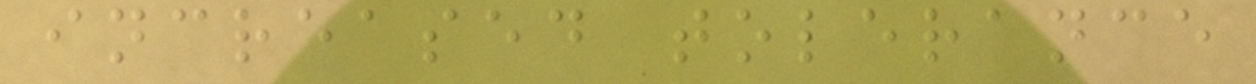increased tolerance
